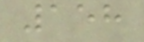158
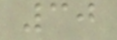30
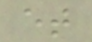et
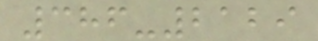386-2129
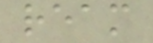ream
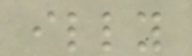illy
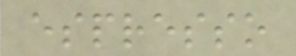espresso
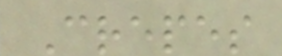Crepes
